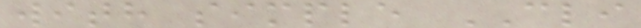with simple CLI
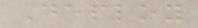Deploy
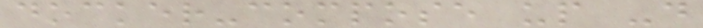docker-compose up -d
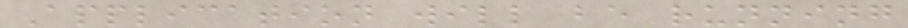Application will be running
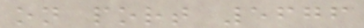on port 5676
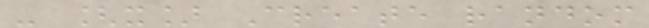- [x] Create random
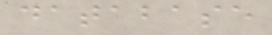database
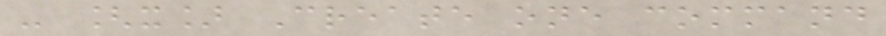- [x] Create one command
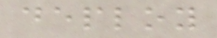deploy
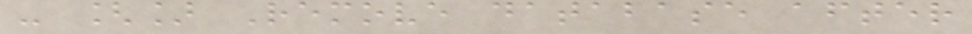- [] Remove database after
